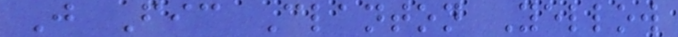J Fic Clanton Yellow
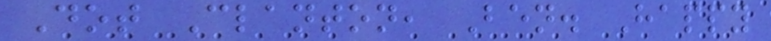Dot Clanton, Ben. Happy
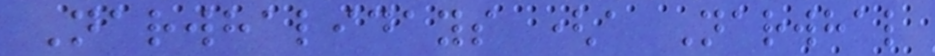Narwhalidays (a Narwhal
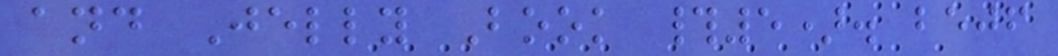and Jelly Book #5). bejf
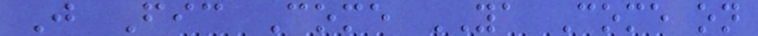J Fic Come YA Come on
